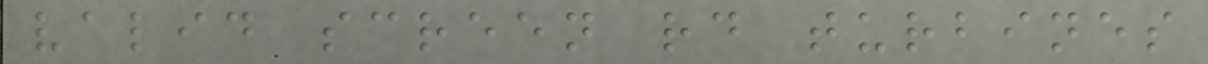valid screen rd turbines
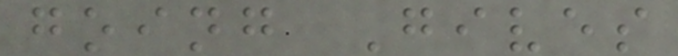going Gives
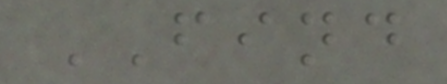FIND
